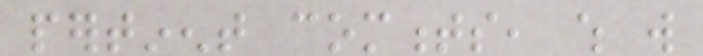pertinent comments, which will
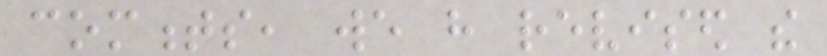comments, we have revised the
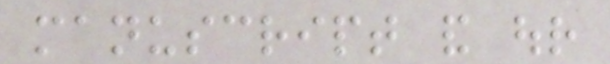manuscript and our
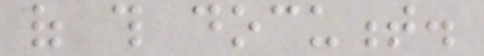of this document.
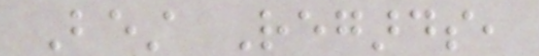Best Regards,
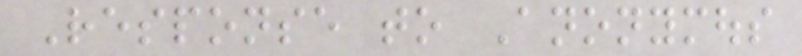Response to Anonymous
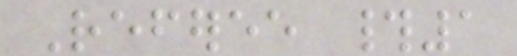Referee #1
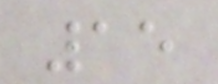15
